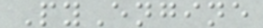PyEngine
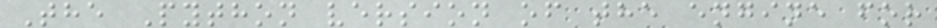The Python version of the engine for
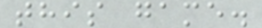this game.
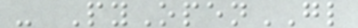- PyOpenGL
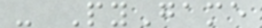- PyGame
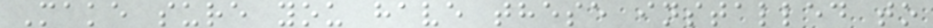Make sure you have these installed to
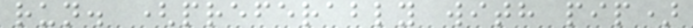run. (preferably with pip)
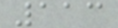113
